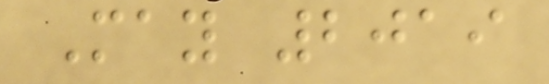May 2019
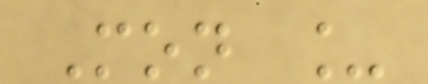Mon _
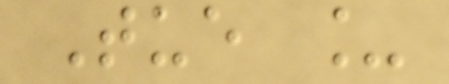Tue _
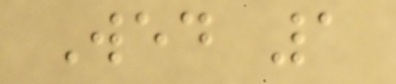Wed 1
